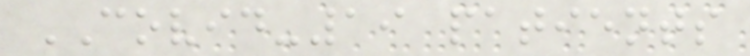COVID-19 patients
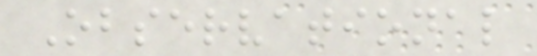Observational
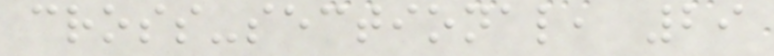cross-sectional, 29
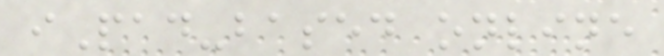iPad-based online
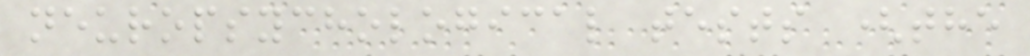neuropsychological tests (the
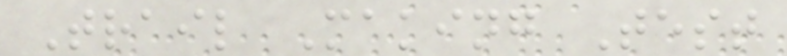Trail Making Test
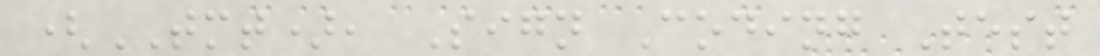(TMT), Sign Coding Test
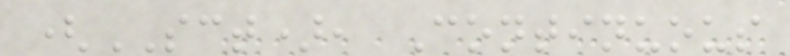(SCT), Continuous
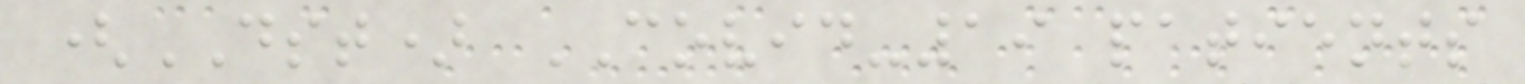(DST) COVID-19 patients
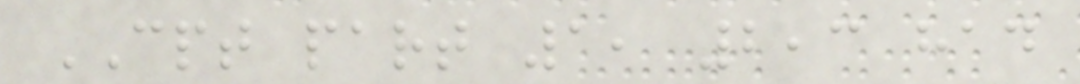CPT part 1, 2,3 had
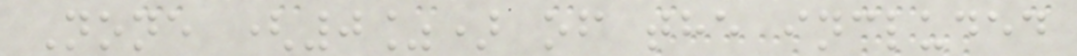None (0%) of the included
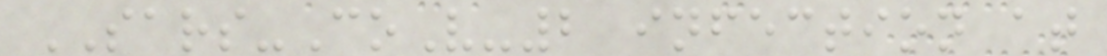SARS-CoV-2 infection at
